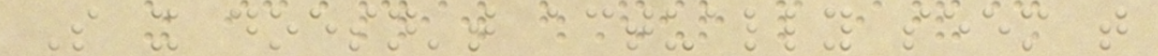So it doesn't actually seem that
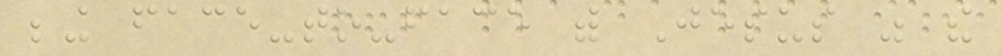being face-to-face with Jesus was the
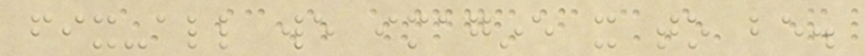fix-all we imagine it to be.
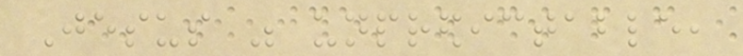Jesus was unpredictable,
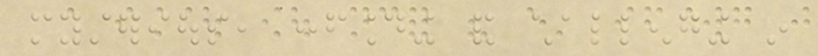mysterious, confounding and challenging in
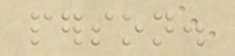person.
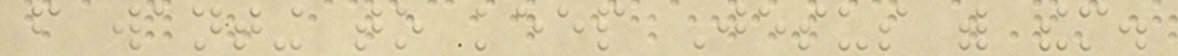from wanting to keep Jesus with them.
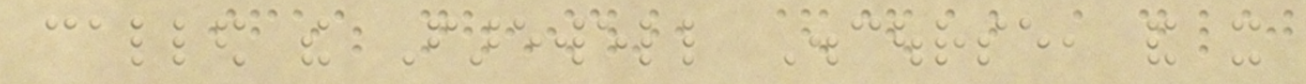called the Farewell Discourse, and it
